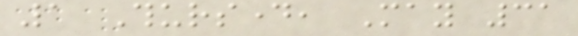1 Thursday, May 31
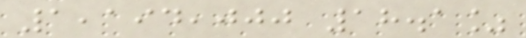1,194,000 18.1%
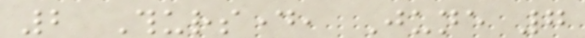2 Thursday, June 7
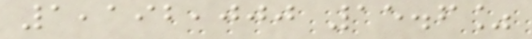1,192,000 15.6%
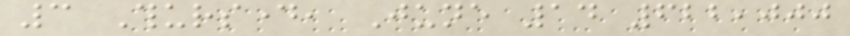3 Thursday, June 14 622,000
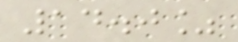14.0%
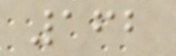162
